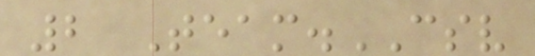2 Team.CSV
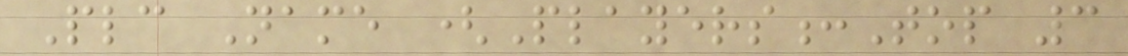Plc Name (Players:Top 3
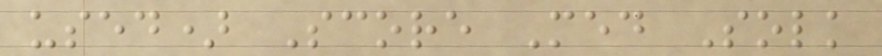used) Score Med Solk
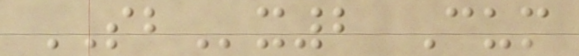SBx2 Cum
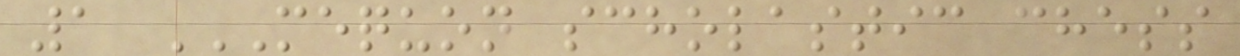1 MEQUON SCHOLASTIC CHESS
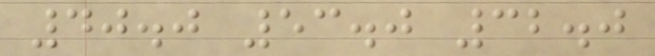40.0 53.0 32.0
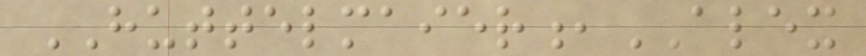HUTTELMAIER,ALEX
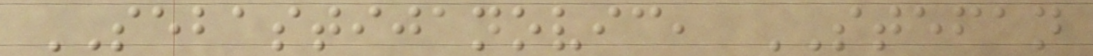SEBASTIJANOVIC, STEFAN
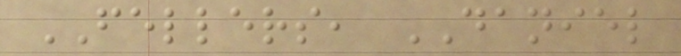FELLERS, DANIEL
